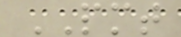PMT
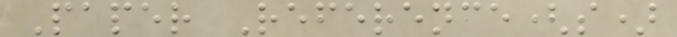Paper Reference(s)
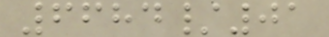6684/01
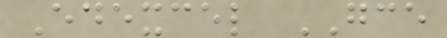Edexcel GCE
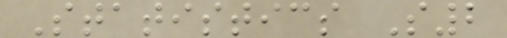Statistics S2
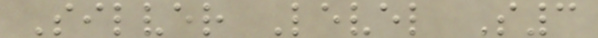Silver Level S3
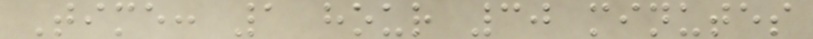Time: 1 hour 30 minutes
